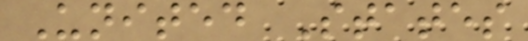United States
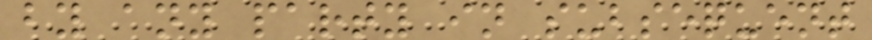by any party in subsequent
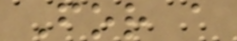For a
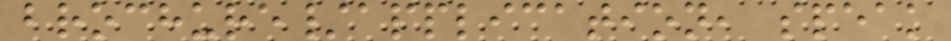brochure/application, speak
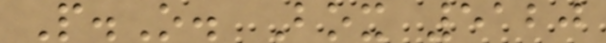P.O. Box 5120
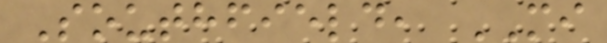Southfield, MI
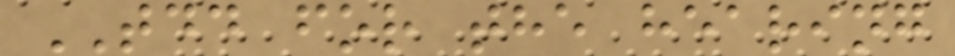TDD for the hearing
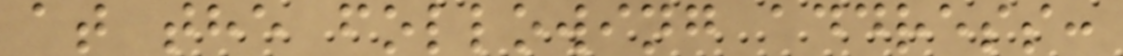at the following address:
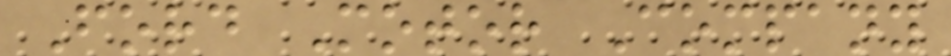Ford Motor Company
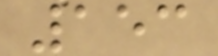153
